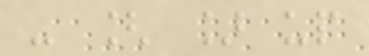- [ ] up
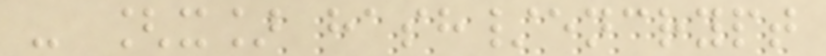- [x] hash/encrypt
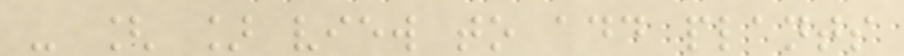- [ ] view to add plants
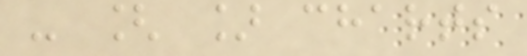- [ ] charts
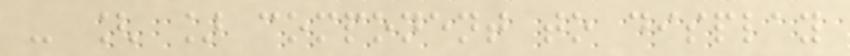- [ ] component to display
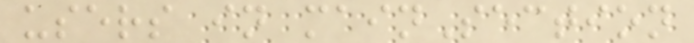users in mainSection
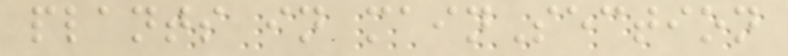plants in mainSection
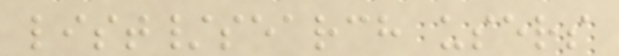list/search users
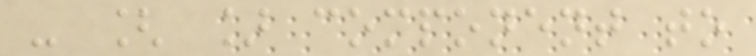- [ ] component to
